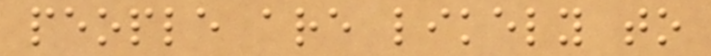people are likely to
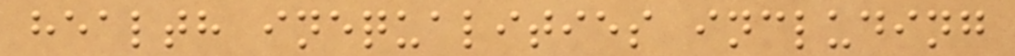health inequalities including
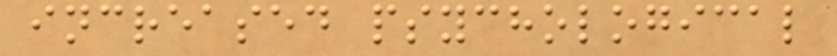increased psychological
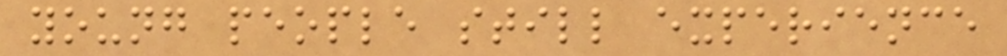young people still experience
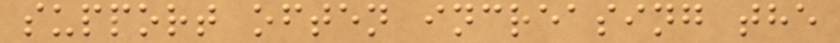support often increasing the
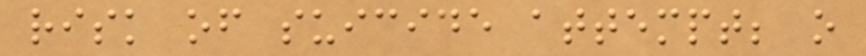risk of suicide attempt; o
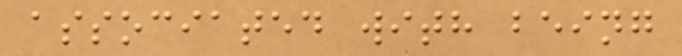associated with being
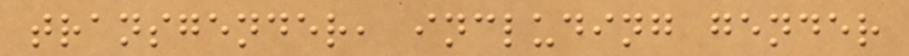transgender, including gender
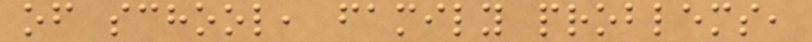of school, family problems,
